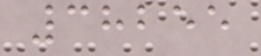38255
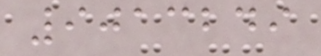9013249
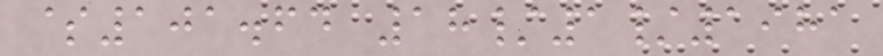$101.64 18/1/1981
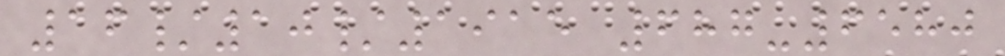16/10/1915 687-6580
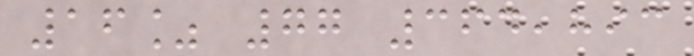16% 77 364,893
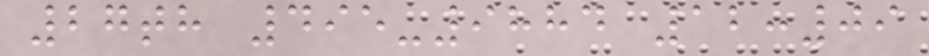27th 495-9884 12:09
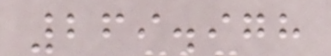269.978
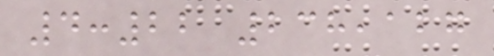4:22 238,127
